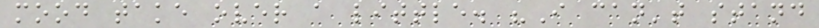mood take over a little. "I can't stand
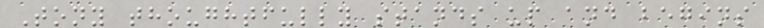Tony thoughtfully stands up and begins
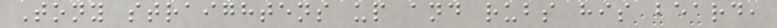Tony straightens up and rubs his beard,
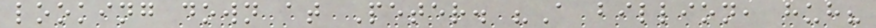looking down at Peter. "A billion, huh?
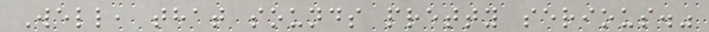Well, that sounds pretty serious."
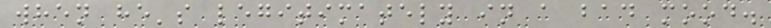when he's legitimately in a bad mood.
